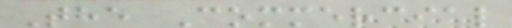The Commercial
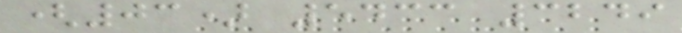(03) 5433 3249
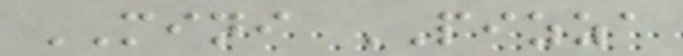MINI PIZZA
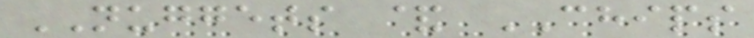NUGGETS & CHIPS
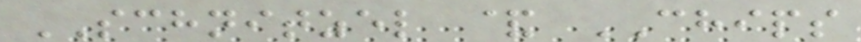SCHNITZEL & CHIPS
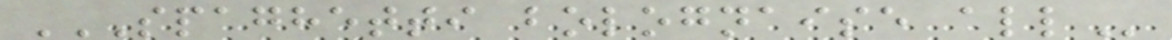SPAGHETTI BOLOGNAISE ALL
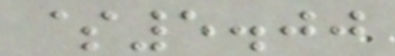$5.00
